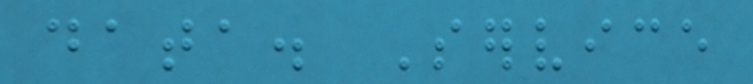data. Service
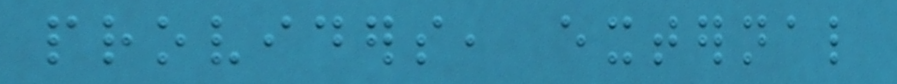providers, external
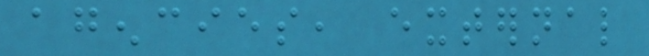agencies, external
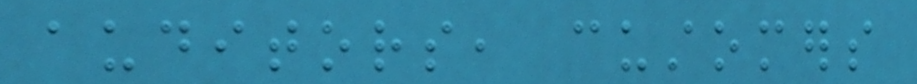auditors, customers
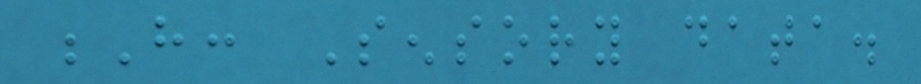H: Sensory data.
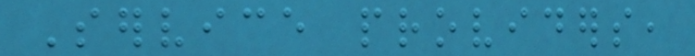Service providers,
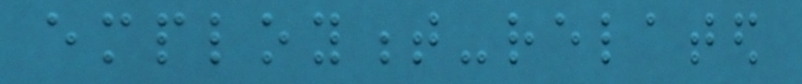employment-related
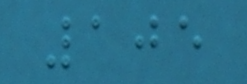105
